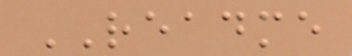README
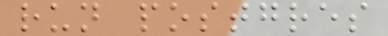run postgres
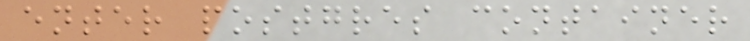enter postgres container
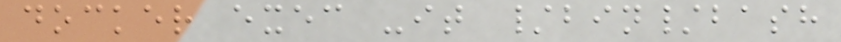docker exec -it /bin/bash
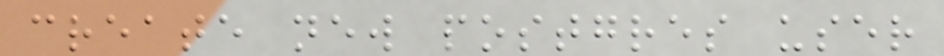create new postgres user
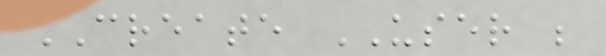CREATE USER ;
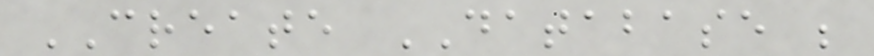CREATE DATABASE ;
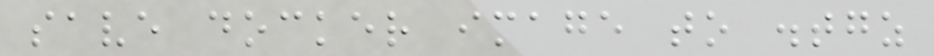save docker image to .tgz
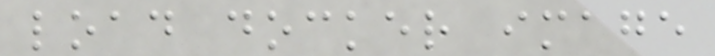load docker image
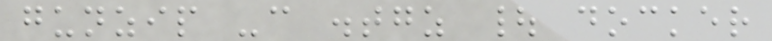gunzip -c .tgz | docker
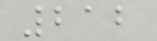212
